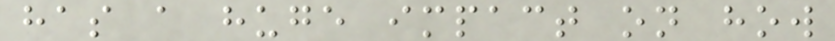has a huge impact on how
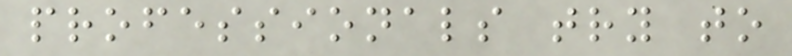professionals try to
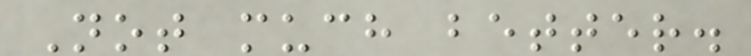Not much better.
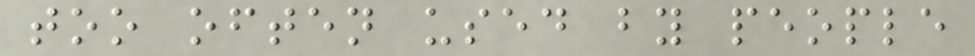too often used by people
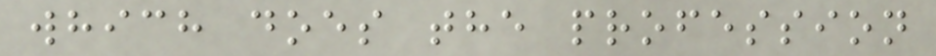which does the profession
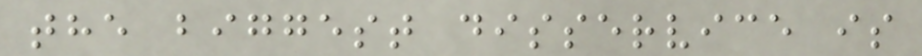the biggest disservice is
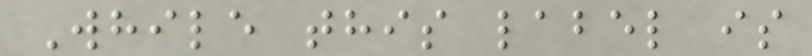While this label is
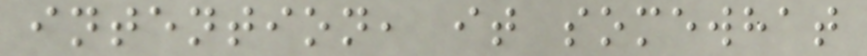intention, it somewhat
